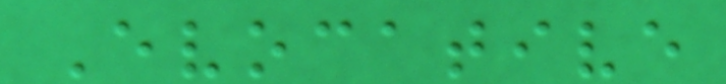Evocative
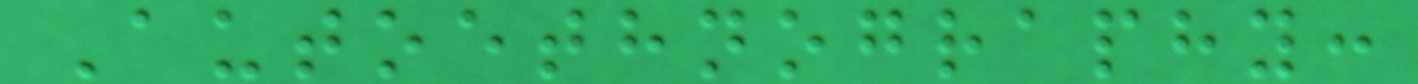Autoethnography:
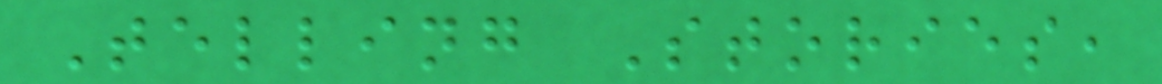Telling Stories,
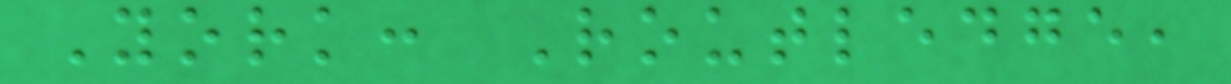York: Routledge,
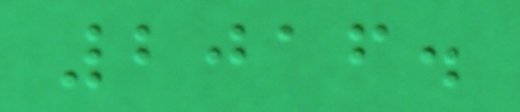2016.
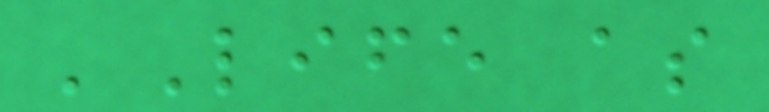'Life as
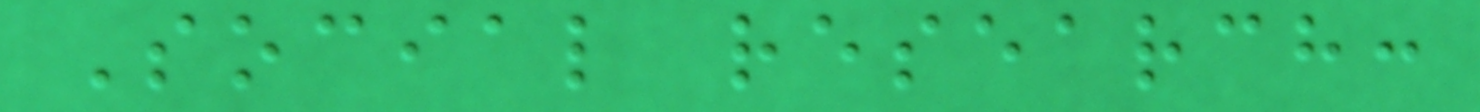Social research:
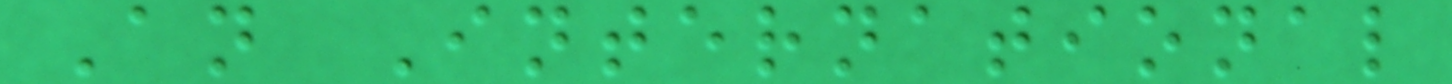An International
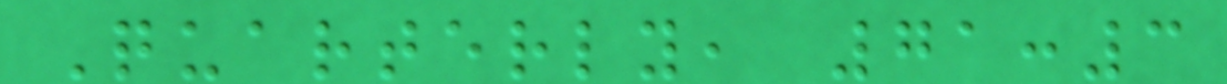Quarterly, 71:3
